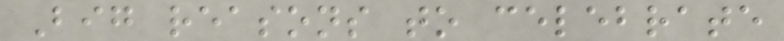Big reasons to celebrate
